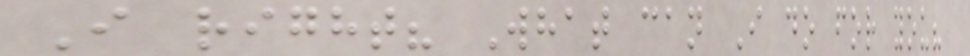I right? What can I do for you?
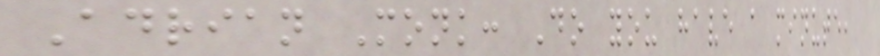Adrian Monk: Do you have a minute,
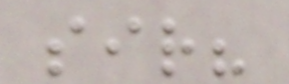sir?
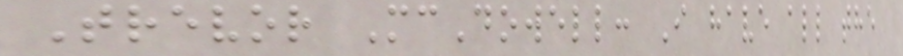Trevor McDowell: I have all the
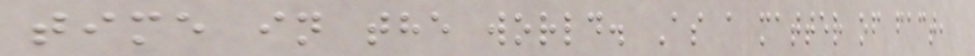time in the world. As a matter of fact,
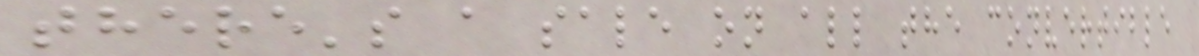there's a sale on all the convertible
